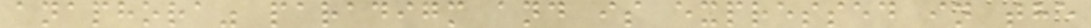anaphora" paradigm and is expressed in the
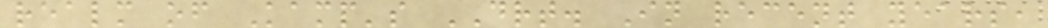realm of Kamp's DRT. In recent years,
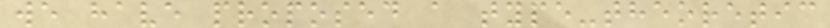we have proposed a type-theoretic
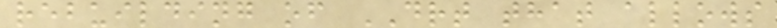rebuilding of DRT that allows
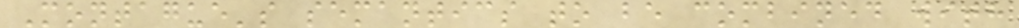Montague's semantics to be combined with
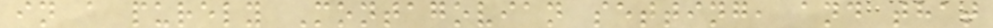in a purely Montagovian setting, and that
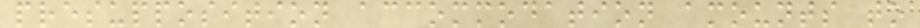presupposition accommodation amounts to
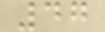47
